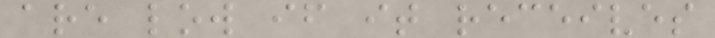are low if it receives
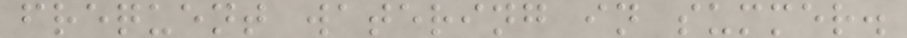frequent watering in summer.
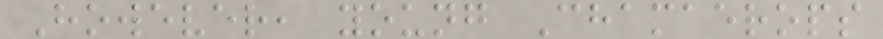However, young Chamaerops
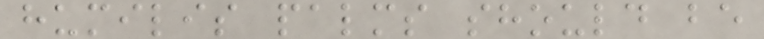humilis palms should be
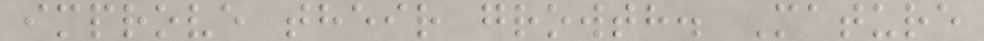improve their growth. Mature
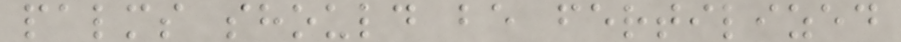palms should be fertilized
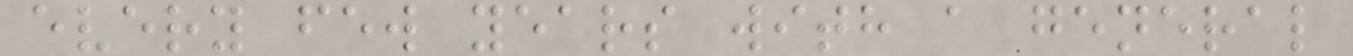every few years with a general
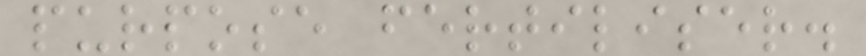purpose fertiliser.
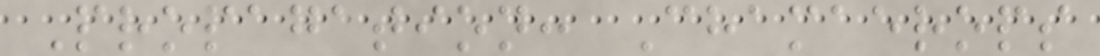Propagation: Chamaerops
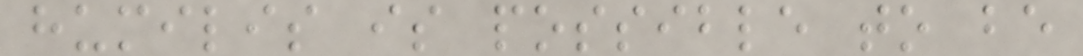humilis is possible to be
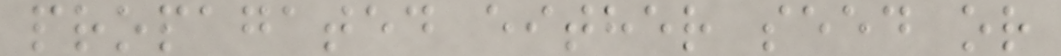propagated either seed or
